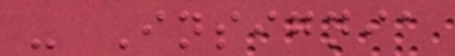- Insignia
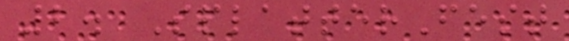2. SplatterFest
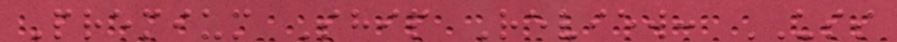Premium Ship Review: USS
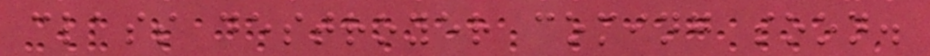class destroyer coming soon.
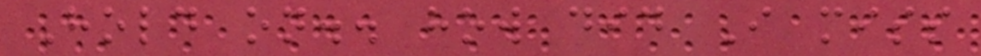Hold on.. how did I miss
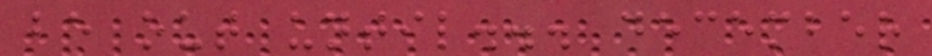be out until... december
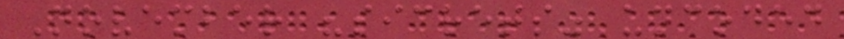November "sicrets" uncoded
